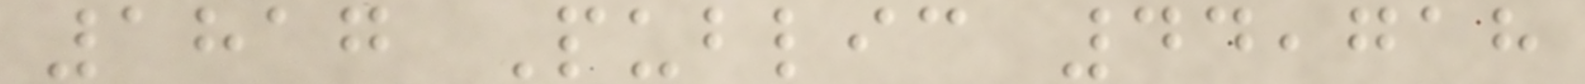1817 Public 44,718
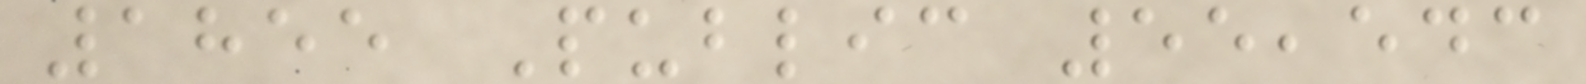1855 Public 55,543
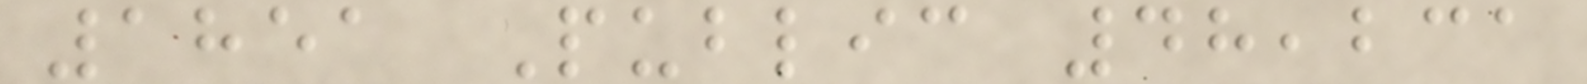1851 Public 48,231
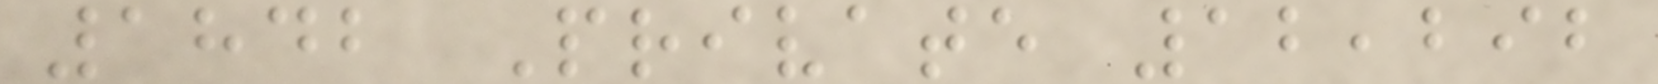1842 Private 12,292
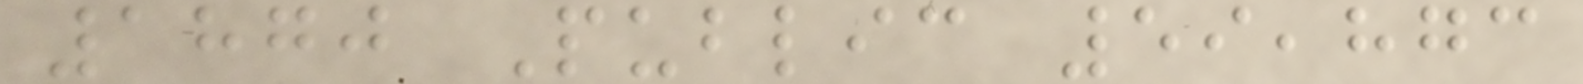1870 Public 59,873
